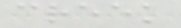creek
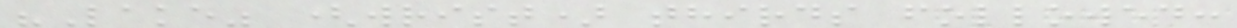"Lake" (wrist) thirds followed:
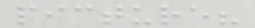picture?
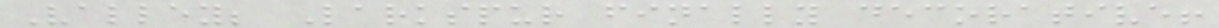Valley; Larkspur finally decorative!
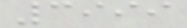3999
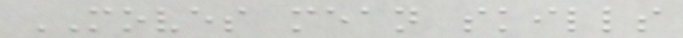MOVES mean skills
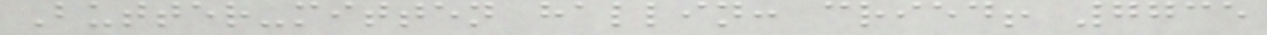Butter-mitten hallin: cried! 7735
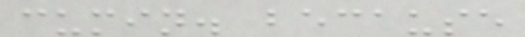cumin. because
